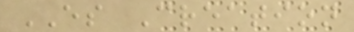ES Creation
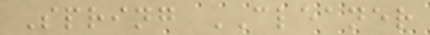Spring CLEANER
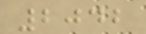2042
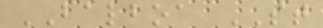BALBOA ST
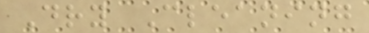Dry Cleaning
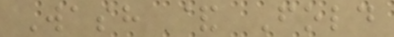Wash & Fold
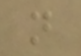n
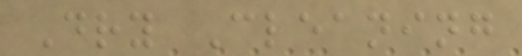Dry Cleaning
